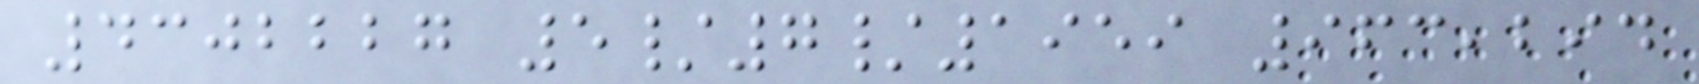4302227 5/7/1959 963,294
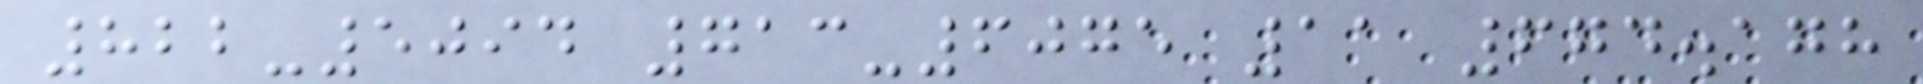822-5094 713-6075 11 674.178
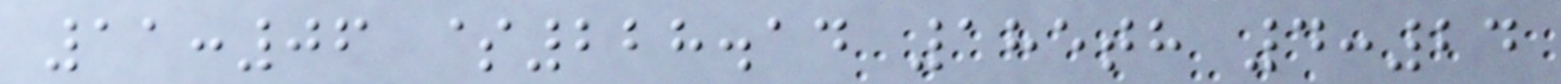11:06 $228.14 185th 4:24
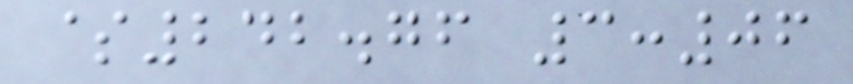$242.76 3:06
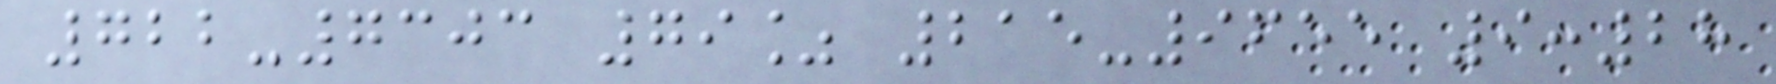722-7303 79% 215-9655 9:28
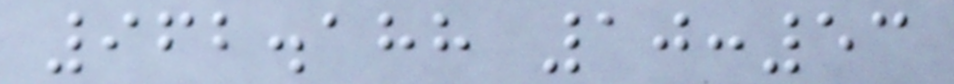962.188 10:53
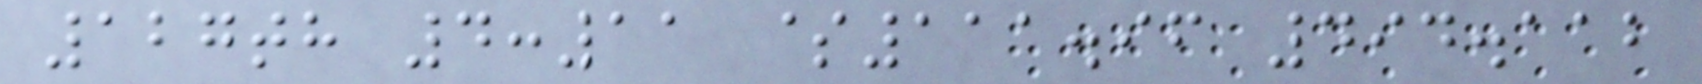127th 4:11 $111.96 494.112
